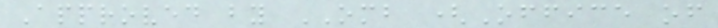Approved by OMB (Office of
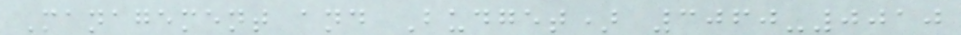Management and Budget) 3060-0010
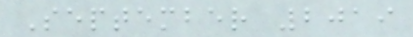September 2019
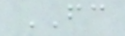FC
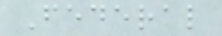Federal
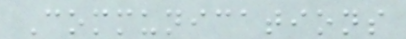Communications
